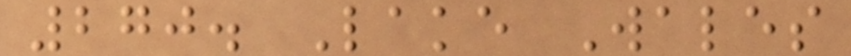270. Lake Wales
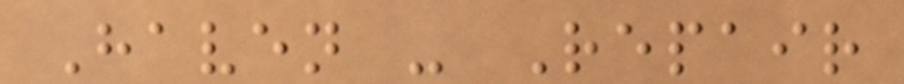Haven - Repair
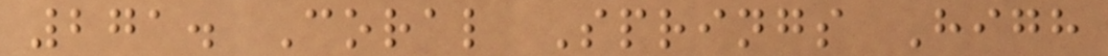271. Coral Springs High
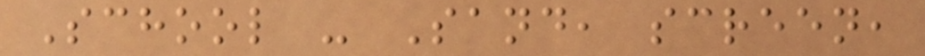School - Sand, screen,
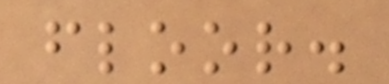floor.
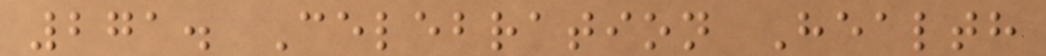271. Celebration Health
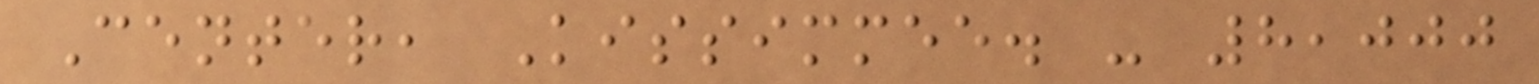Center, Kissimmee. - 8,000
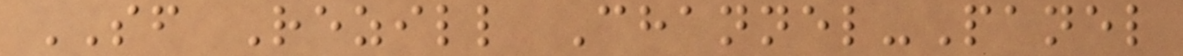SF Rezill Channel-Panel
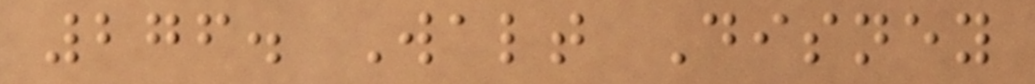276. Walt Disney
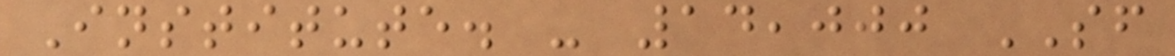Institute. - 14,000 SF
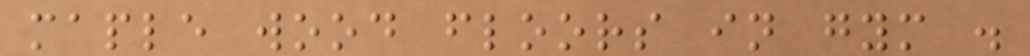maple wood floors in gym .
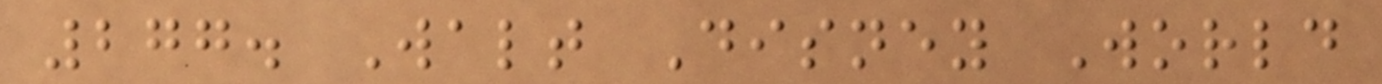277. Walt Disney World
